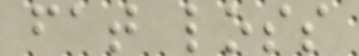fat loss
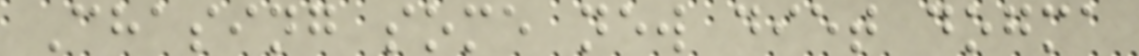Chasing some new diet dogma
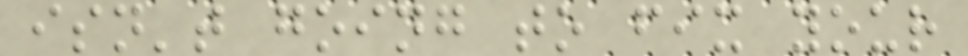isn't going to fix your
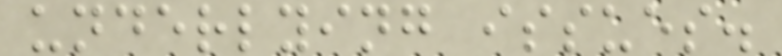underlying issues.
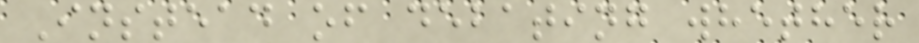Instead of debating whether
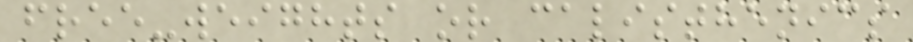free-weights or calisthenics
